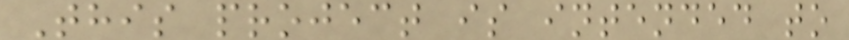This project is intended to
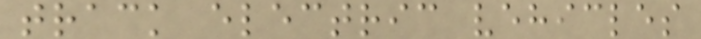track electric vehicles
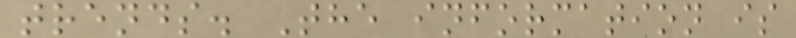trends. The information is
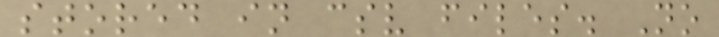stored in csv files. No
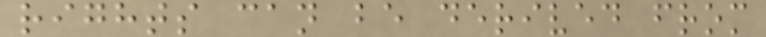rights can be derived from
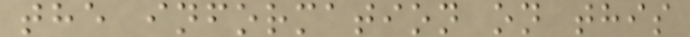the information on this
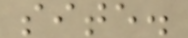site.
